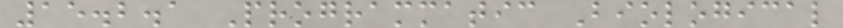15.2.1 Programmatic Biological
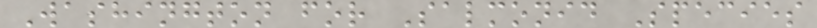Washington for Salmonid Species
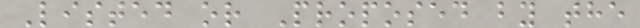Listed or Proposed by the
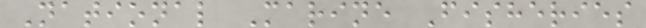National Marine Fisheries
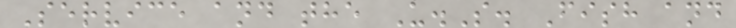Service and the U.S. Fish and
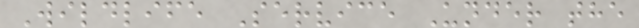Wildlife Service Under the
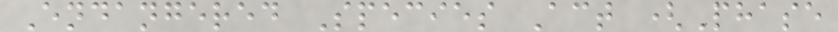Endangered Species Act (Phase
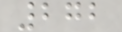272
